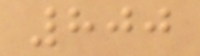800
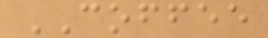COFFEE
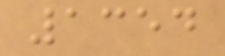1354
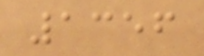1356
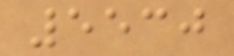5530
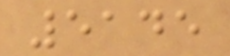5145
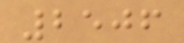2506
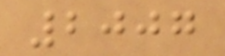2007
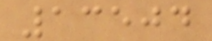13504
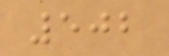502
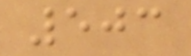503
